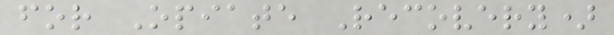for Opiate Recovery)
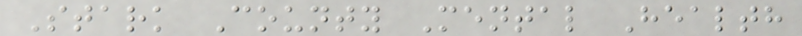Stark County Mental Health
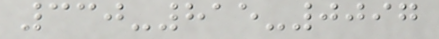330-815-0097
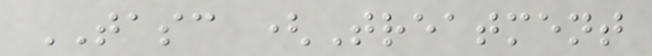TASC (Treatment
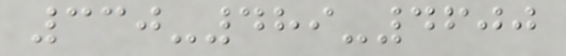330-489-4600
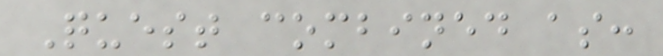Quest combined as:
